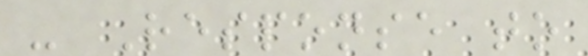- Response to
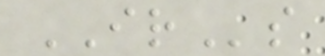IRs
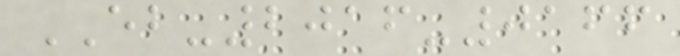EB-2016-0166
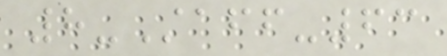8-Staff-63
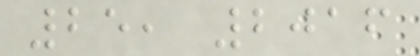25, 2016
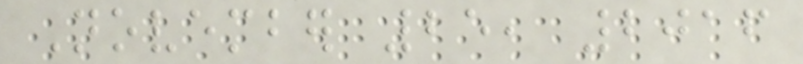November 25, 2016
